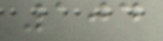104
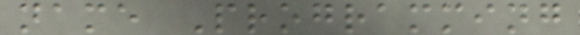name Programming
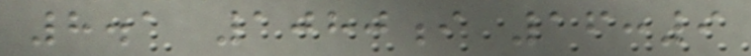8.1 1080i 16:9
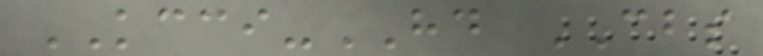KCCI-HD CBS
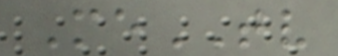MeTV
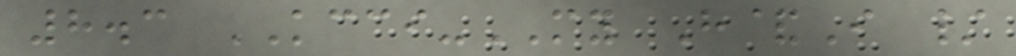8.3 KCCI-MY H&I /
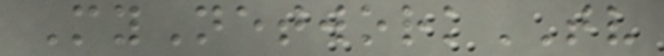MyNetworkTV
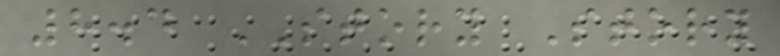8.4 STORY Story
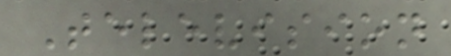Television
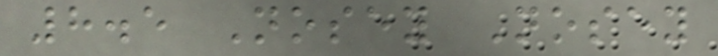8.5 Nosey Nosey
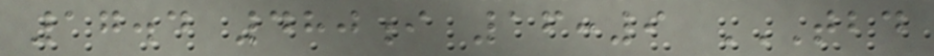17.4 480i 16:9 TBD
